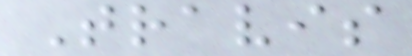Travis
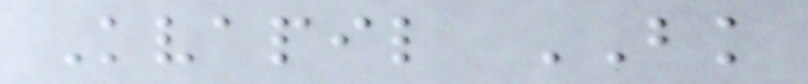Kvapil BK
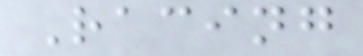Racing
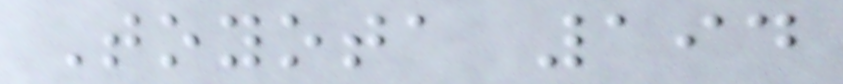Toyota 194
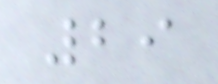29
